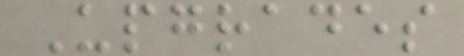Upgrades
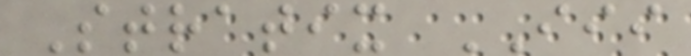Stratix III
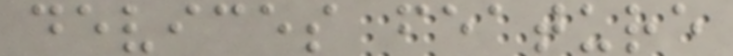devices feature
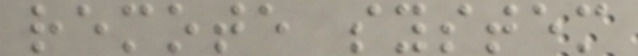remote system
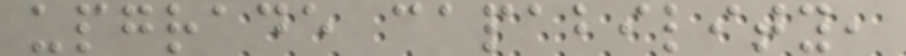upgrade capability,
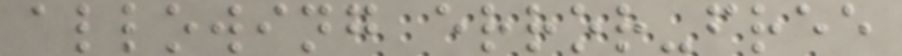allowing error-free
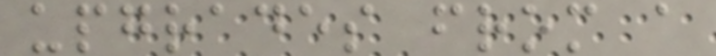upgrades from a
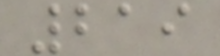219
